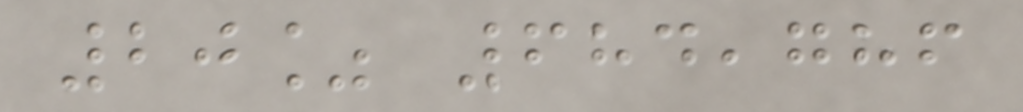20% 684,786
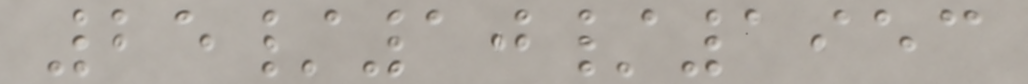25/10/1953
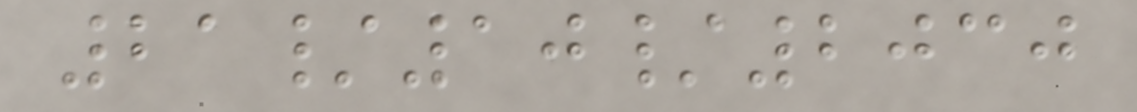21/10/2030
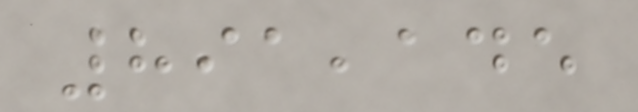891,145
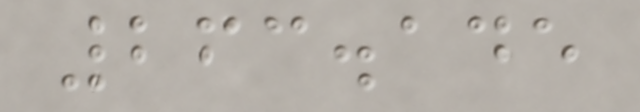263.145
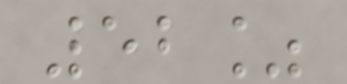52%
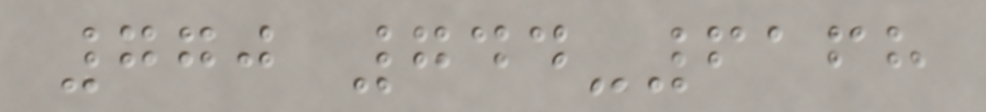770 744-6168
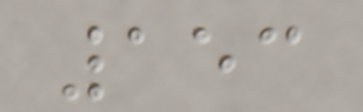153
